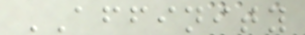AFFINITY
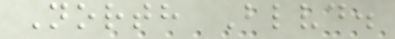North Blvd.
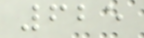625
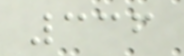336
